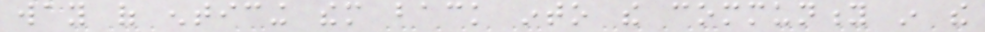way of enticing them back into the community in the
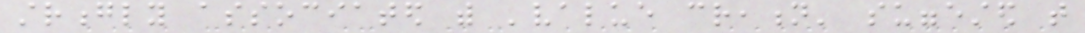strongly associated with 'value creation' suggested that
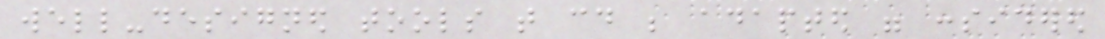well-designed tools that could be adapted were considered
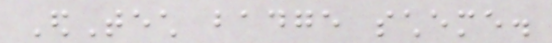EdTech badge scheme.
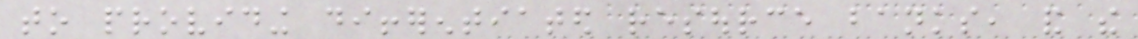to providing differentiated resource banks, and the
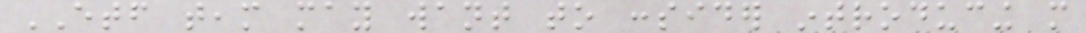ETF team may want to consider introducing more
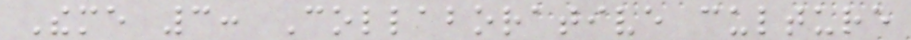Theme 3: Collaborative culture
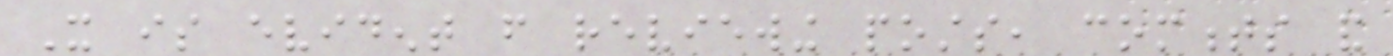It is evident from reviewing posts, comments and
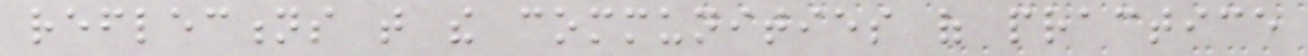reflections that the communities of practice
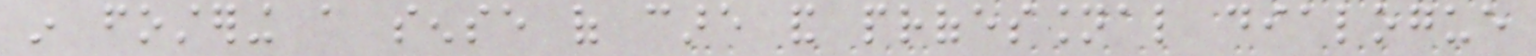in fostering a sense of care and professional dialogue
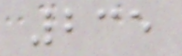235
